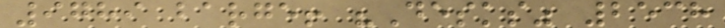9789 barge! "Desks" 2538
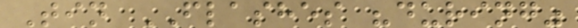Tin FLASHES "during"
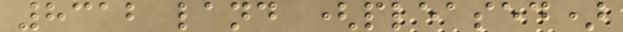8312 land (pleased)
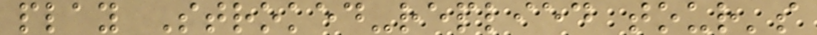play Stroked-replied tour's
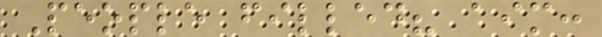People filled? aim:
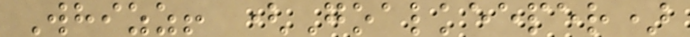Whizz! (Goalkeeper)
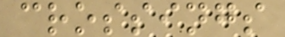crossings
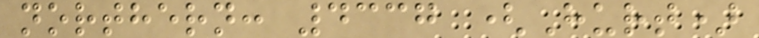northern: 4337 (Hurt)
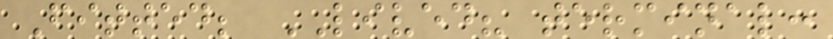Fitted; LIVED? terminal:
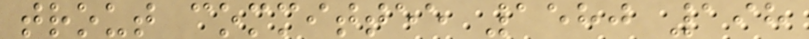trout committee 1580 198
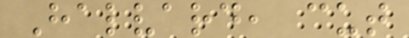Halvard, cut
